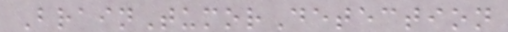BrainTumorDetection
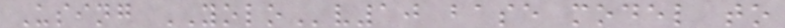Using YOLOv10 base model to
